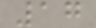17
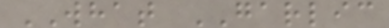WHAT GARLIC
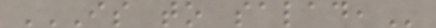IS TO SALAD,
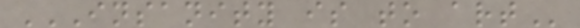INSANITY IS TO ART
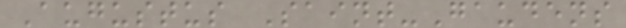Augustus Saint-Gaudens
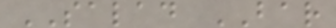SALAD BAR
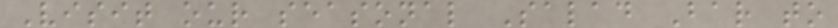Visit our seasonal Salad Bar to
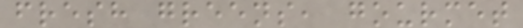fresh greens, gourmet
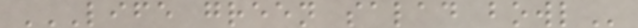LIFE GREEN SALAD BOWL
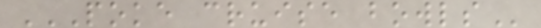POKE CRUISE BOWLS
